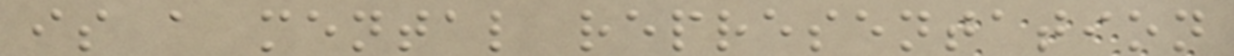is a mental representation
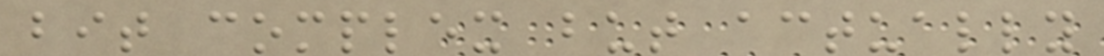bit complex but actually
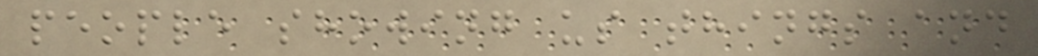people showing us things and
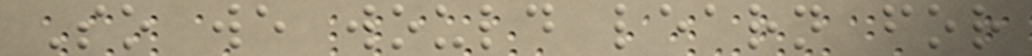So we would learn for
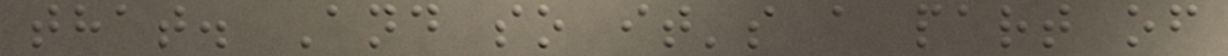that. And so it's a part of
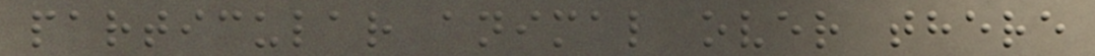particular animal over there
